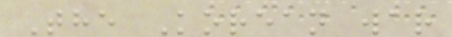The Korean war
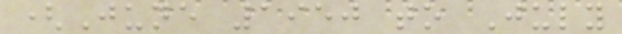(June 1950 to July
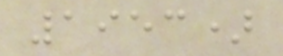1953)
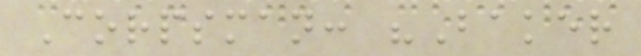Corpsman: "Baker
